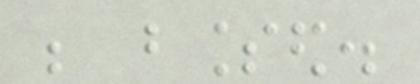be blessed.
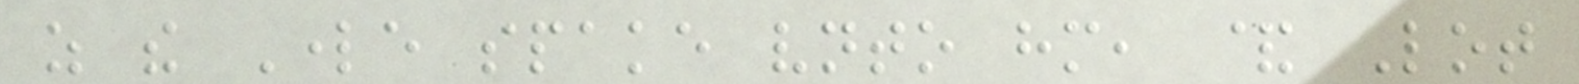as the Lorde spake vnto him, & Lot
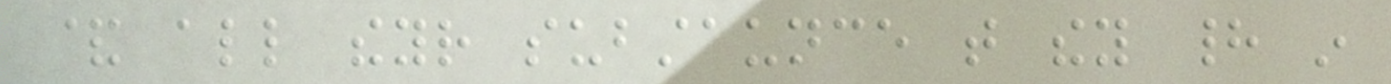& all theyr substaunce that they had in
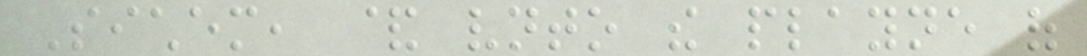Sichem, & vnto the playne of
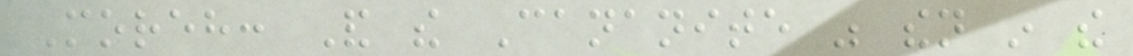Moreh: And the Cananite was then in the
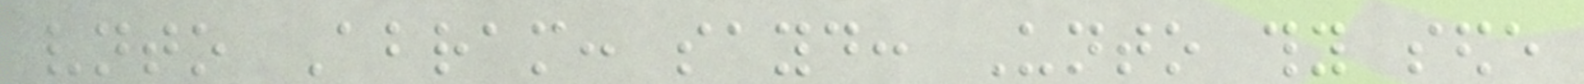vnto Abram: sayd: Unto thy sede
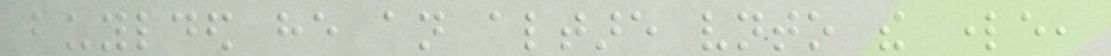buylded he an altare vnto the lorde,
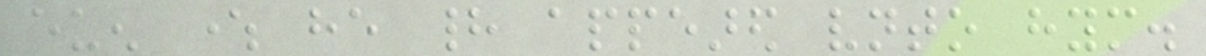euen where he had appeared vnto hym.
